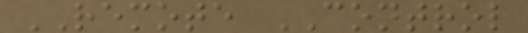REMOTE CONTROL
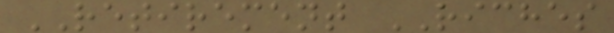RETIREMENT RICHES
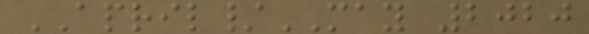APRIL/MAY 2020
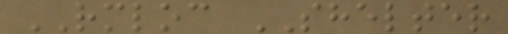RMLOC SHELTER
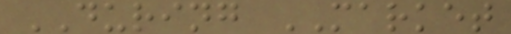DURING MARKET
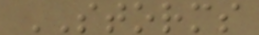STORMS
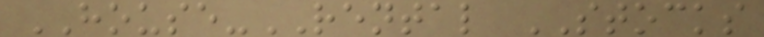HOUSE-RENTAL STOCKS
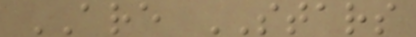ARE STARS
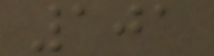101
